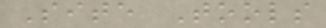Site Tools
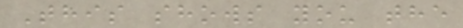This shows you the
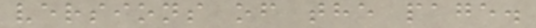versions of the page.
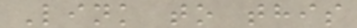Link to this
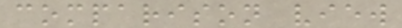comparison view
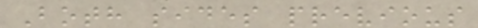Both sides previous
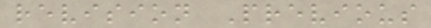revision Previous
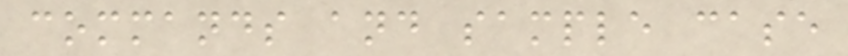commands and sample case
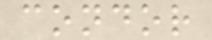condor
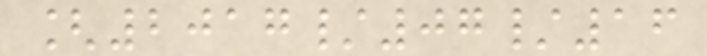[2017/07/16
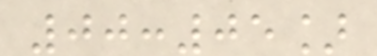00:05]
